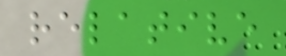relative
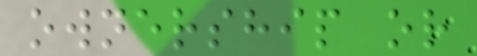ownership or
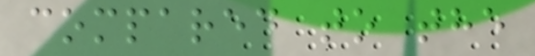compared to the
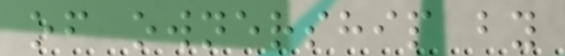of ownership by
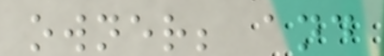owner; and
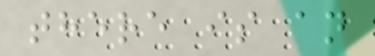there is an
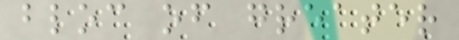bloc of greater
